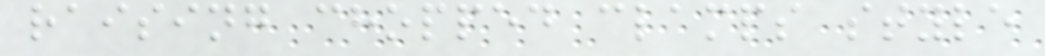raising chopped clamps style
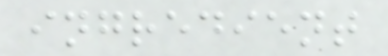ingredient
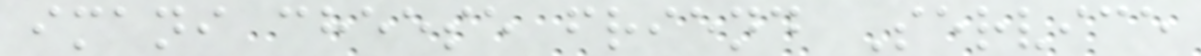imani cheese friend Service
